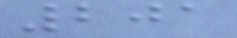201
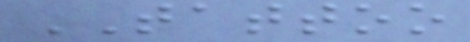TATTOO
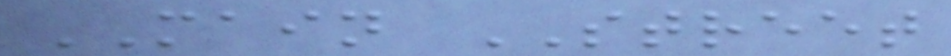MAIN STREET
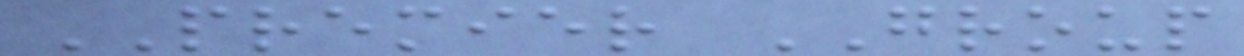PREMIER GROUP
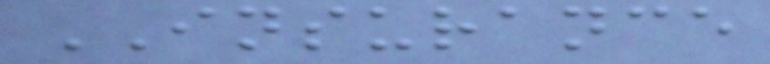INSURANCE
